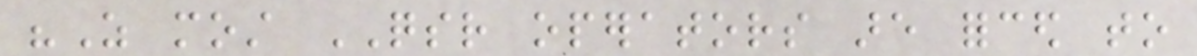"As most QSR operators are forced to
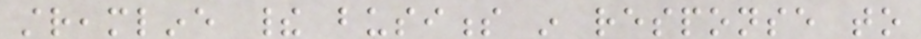streamline their business in response to
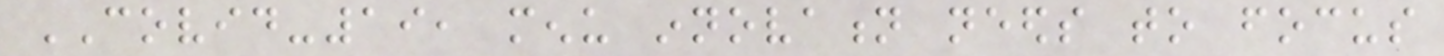COVID-19, menu innovation needs to focus
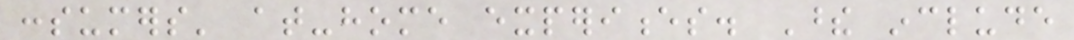consumers' at-home experiences. These include
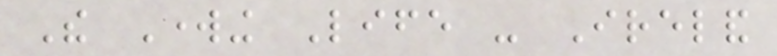The Working Life - Ireland
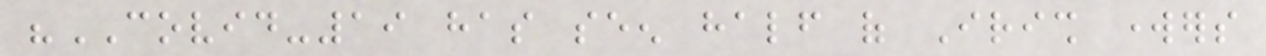"COVID-19 has seen half of Irish workers
